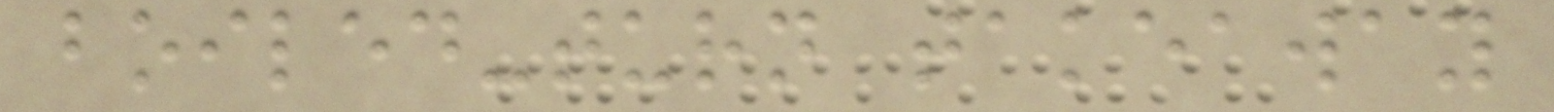boiled-turn takeaway
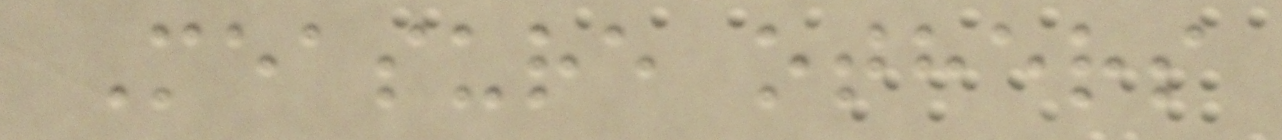Measure others
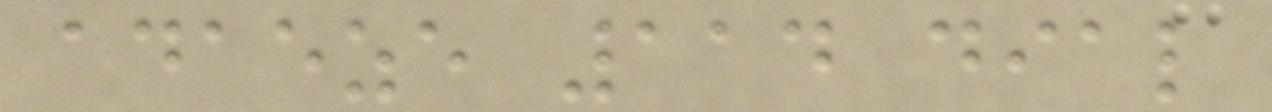adaeze 114 dial
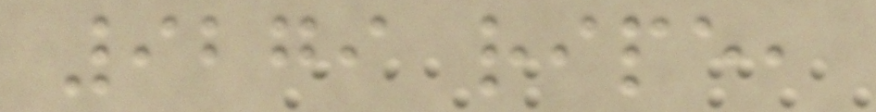9279 ripe,
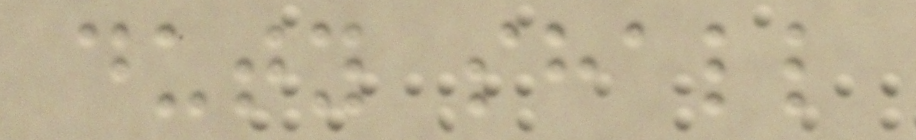duty shall
